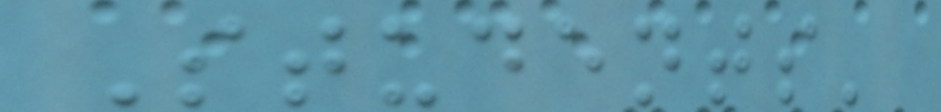Students'
